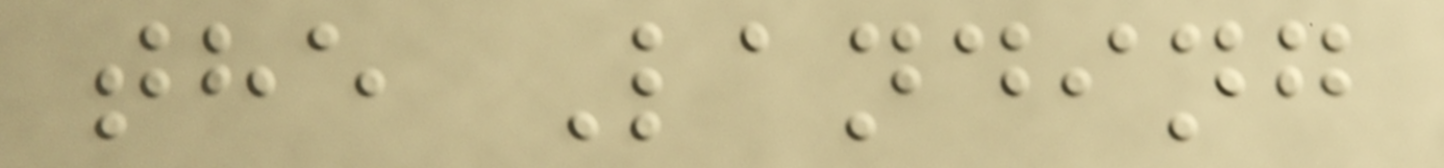the Landing
